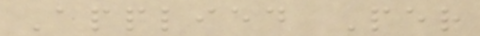Applied Per
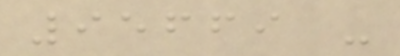95669 -
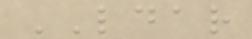LDAR
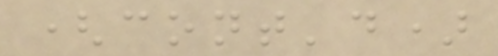(cont'd)
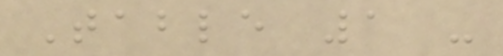Table 1 -
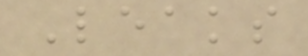Leaks
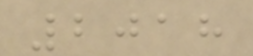2018
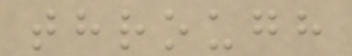through
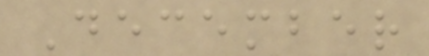December
